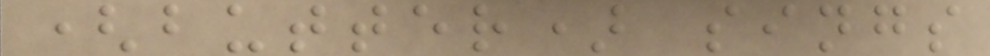(butter) sings
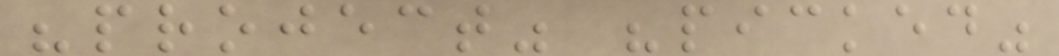"project" "picked"
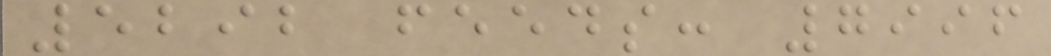5292 feeds: 7996
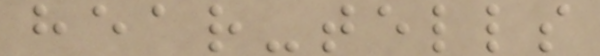hear-tells
